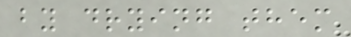by drying them
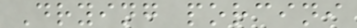Drying porcini
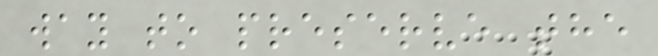way to preserve the
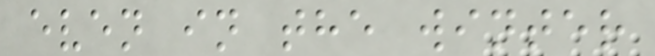even in the winter
